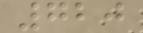720
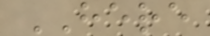HERE
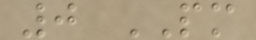0 PM
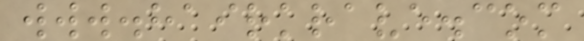www.hairkrave.com
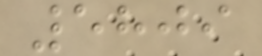5809
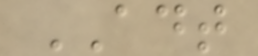ADT
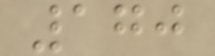170
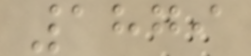1879
